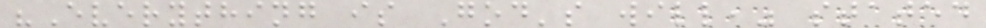"Everything is God's will," stated
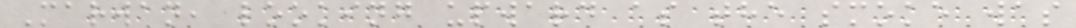Marwan, looking upward as the smoke was
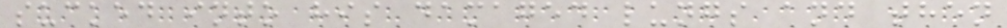sucked into his damaged lungs and then
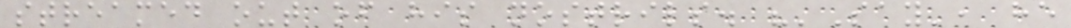streamed out of his nostrils. "'Say', he
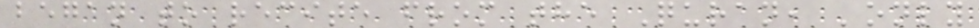began to recite from the Quran, 'only
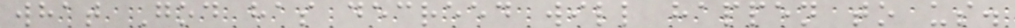what God has decreed will happen to us.
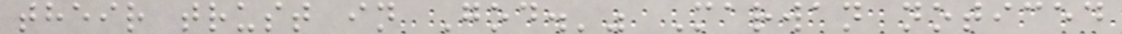their trust in God.'" Marwan noticed
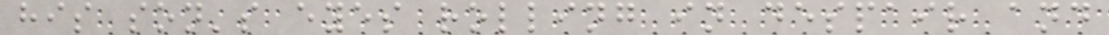his son's eyes rolling in despair and
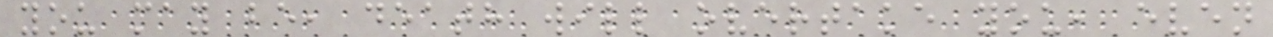you may be, death will overtake you, even
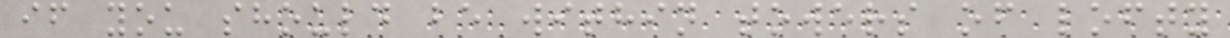if you should be within towers of lofty
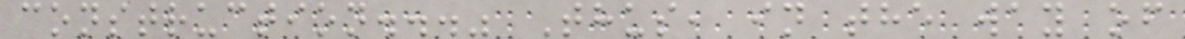construction..." Thus, in the way of
